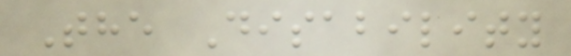The Disability
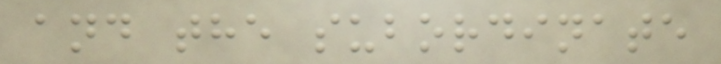and the subordinate
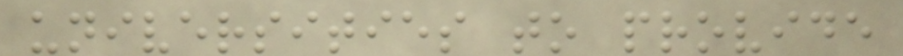universities to provide
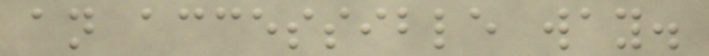an accessible way.
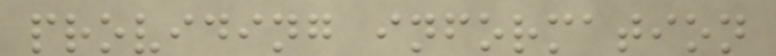providing information
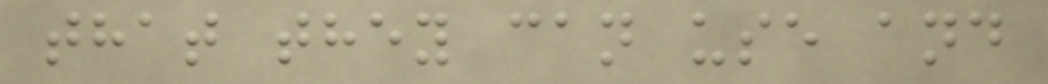that they can use and
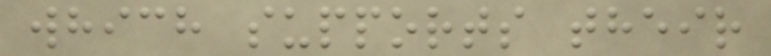which supports their
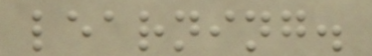learning.
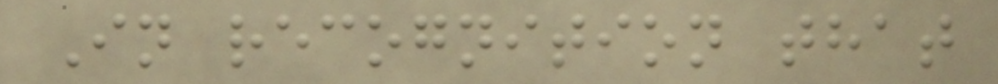In recognition that
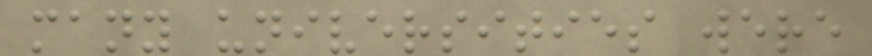many universities were
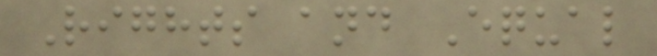Rights and Equal
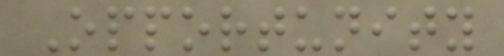Opportunity
